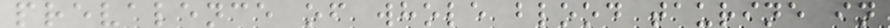prevalence of whole blood taurine in
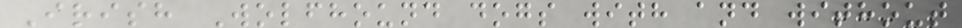Irish Wolfhound dogs with and without
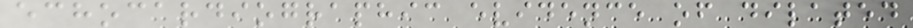echocardiographic evidence of dilated
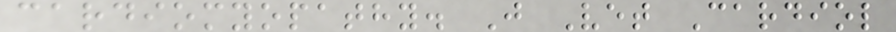cardiomyopathy. J Vet Cardiol
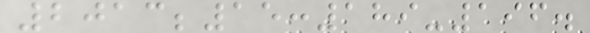2013;15:189-196.
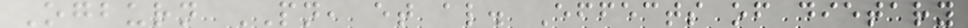Ogburn PN, et al. Effects of dietary
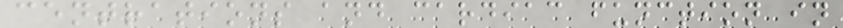centrations and cardiac function in
